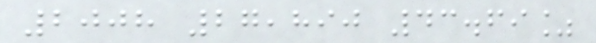2008 27,890 43.69%
